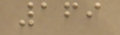169
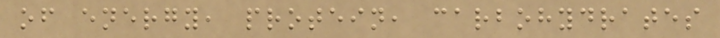of energy, protein, carbohydrates
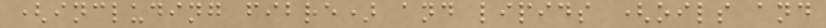(including fibre) and lipids (oils and
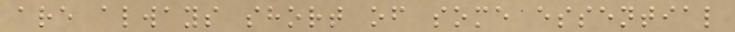are always short of some essential
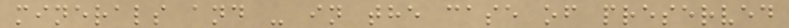minerals and - in the case of preserved
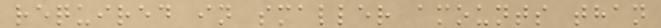required in smaller amounts than
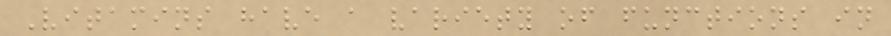Vitamins have a variety of functions in
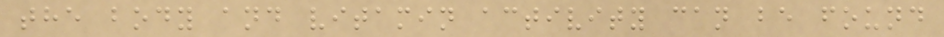the body and vitamin activity can be found
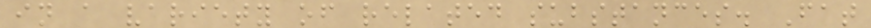in a variety of related substances. Fat
